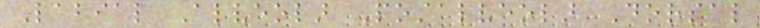Labial Alveolar Postalveolar Dorsal
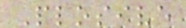Plosive
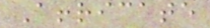Affricate
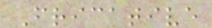Fricative
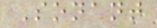Sonant
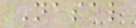Nasal
